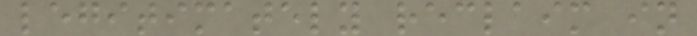legitimately reclaim in
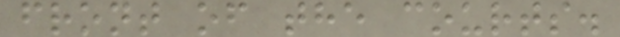front of the courts.
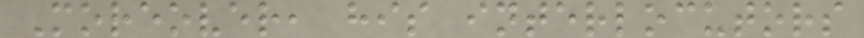Moreover, his interlocutors
